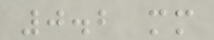0.2 mm
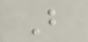B
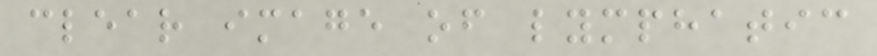clear image of lymphatic
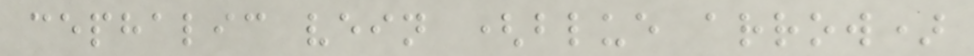cephalic vein (blue arrow)
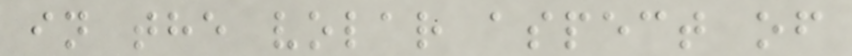in the volar aspect of
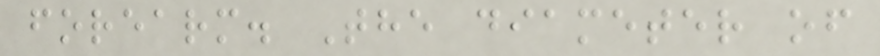forearm. The diameter of
